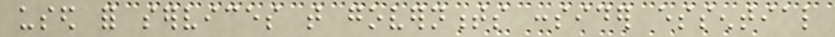used for services that governments consider essential
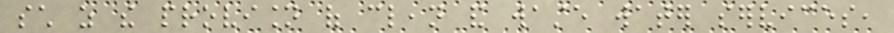such as the provision of clean and waste water services,
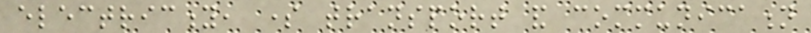electricity, some transport and communication
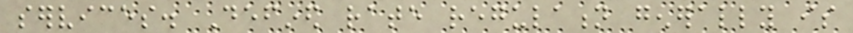services. Defined rate regulation generally is
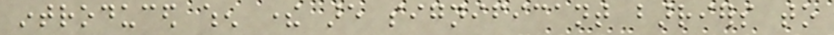introduced when there are significant barriers to
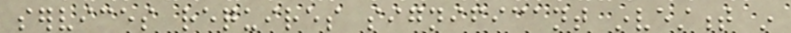services requires significant investment in
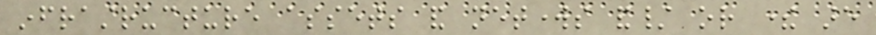infrastructure assets and networks and/ or there are
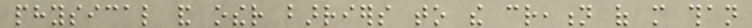physical and other barriers to the creation of more than
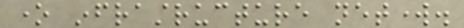one infrastructure network.
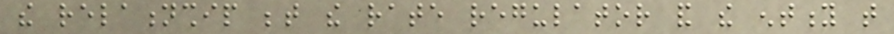the relationship between the rate regulator and the entity that
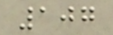107
